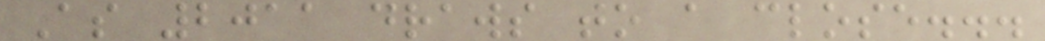As 2011 draws to a close...
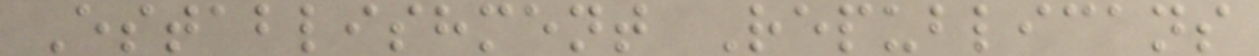Establishment Republicans
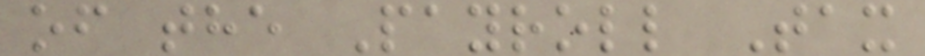of the Payroll Tax
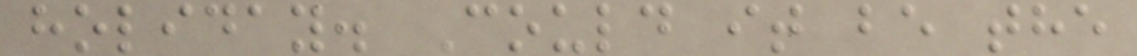holiday. Could it be the
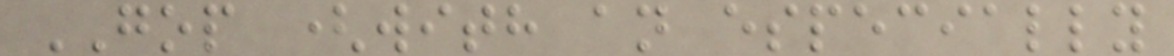GOP (with an especially
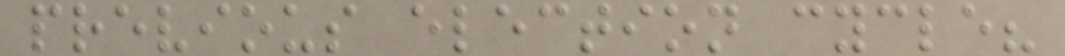previous election cycle?
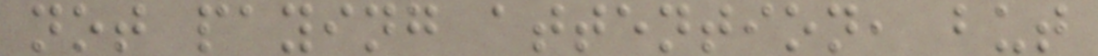not paying attention, but
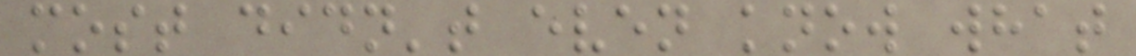most didn't even know what
